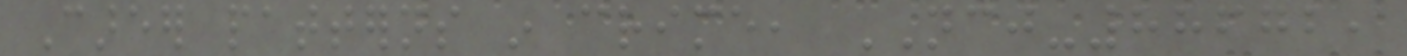Career patterns in crime, NCJ-88672,
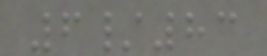6/83
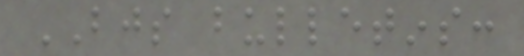BJS bulletins:
